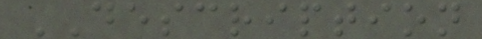DESCRIPTION
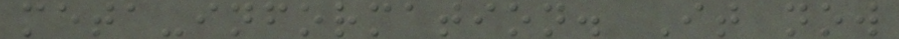meta-information. It now
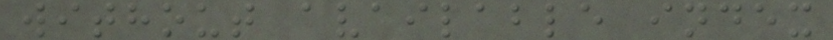without available index
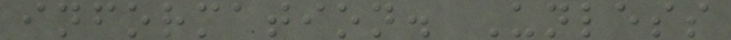information. Unless
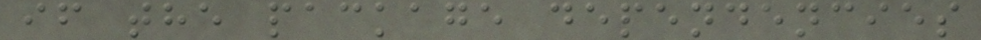if the package dependencies
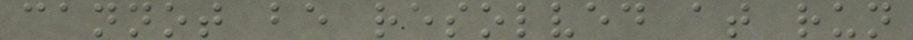cannot be resolved at run
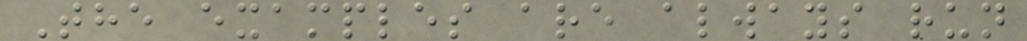The examples are always run
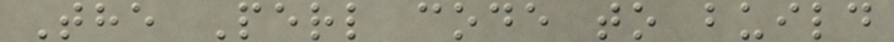The Perl code to build
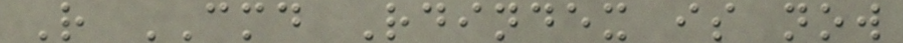R CMD Rdindex is now
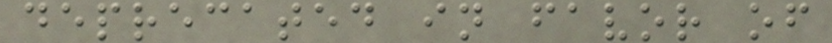deprecated in favor of
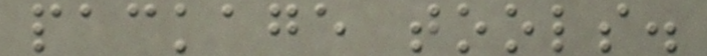package tools.
